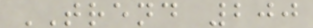TREND 200
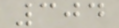304
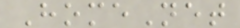HomeNet
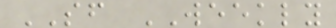SF WEEKLY
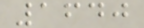1640
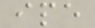ipe
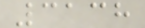3138
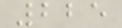225
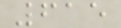615
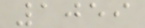1059
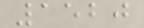1520
